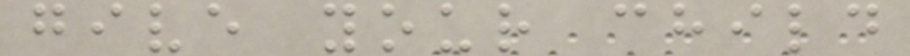give your child
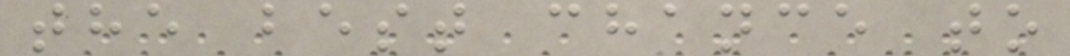the best chance to
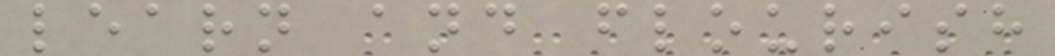learn and flourish
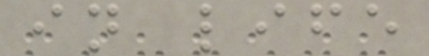in life
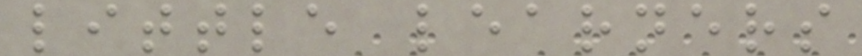little learners
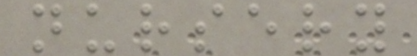nursery
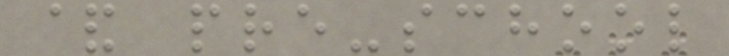& pre-school
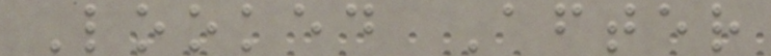Looked After
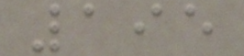195
